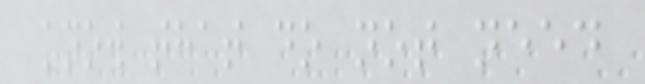know that do not need
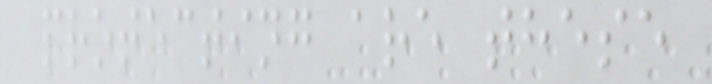protecting are these
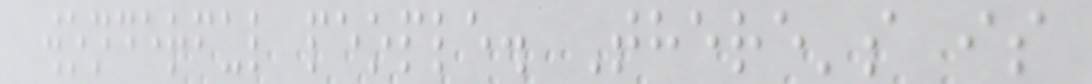wonderful people. There's is
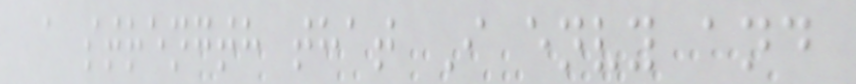a strength that I envy and
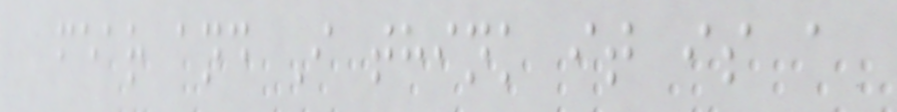fear and I think it is a
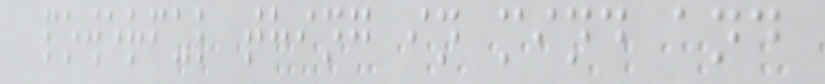powerful thing in mind and
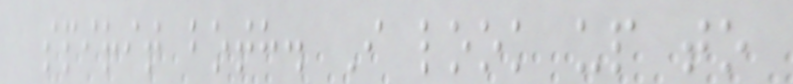spirit both. I look up to
